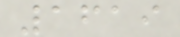1619
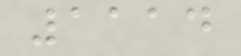1114
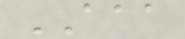AAA
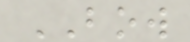BOW
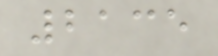2135
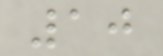10
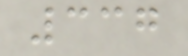337
